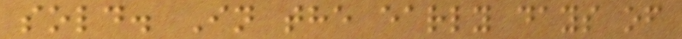sold. In the early days of
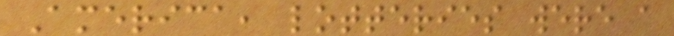America, lotteries were a
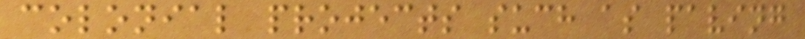colonial projects such as paving
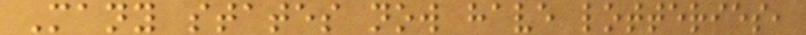Many states now have lotteries,
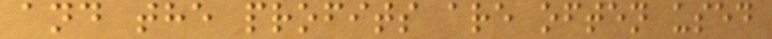and the profits are often used
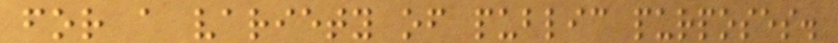for a variety of public purposes.
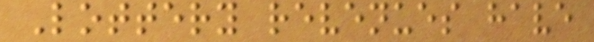Lottery revenues have
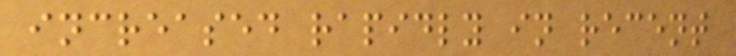increased rapidly in recent
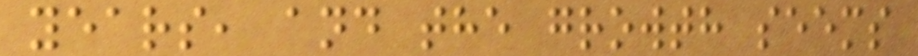years, and the growth seems
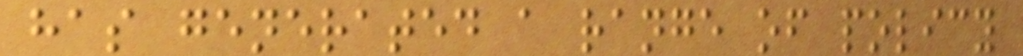has generated a range of policy
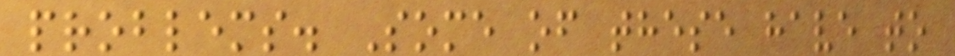problems. Some of these have to
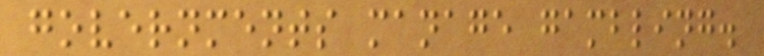governments manage gambling.
